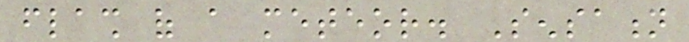flash of a meteor. Sensation
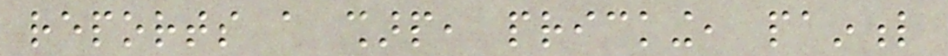reports a sharp, pricking, painful
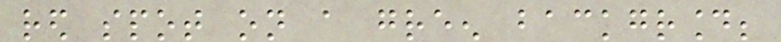red spot on a green background;
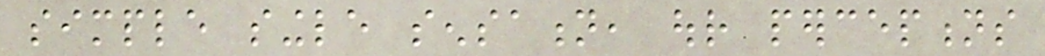simple single sensation, our perceptions
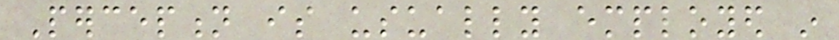Perception is usually employed in
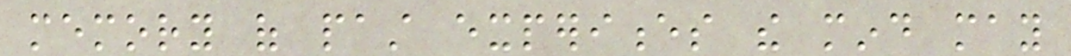memory of past experiences the mind may
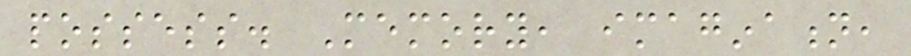possess. Memory, imagination,
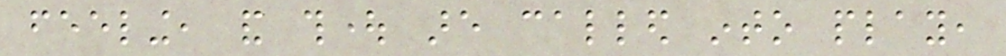feeling, and thought are called into play,
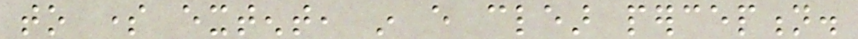to some extent, in every clear perception.
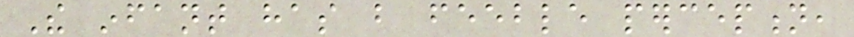The infant has but feeble perception,
